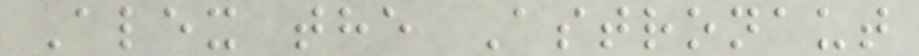Alex the Astronaut
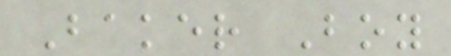Baker Boy
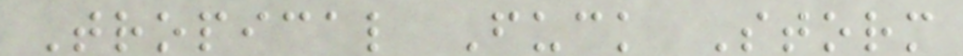Tropical Fuck Storm
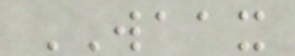WAAX
